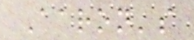Aaron's
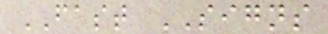FAST SIGNS
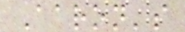Aaron's
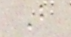B
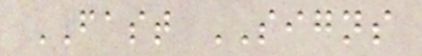FAST SIGNS
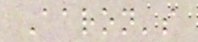Aaron's
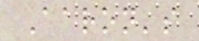Aaron's
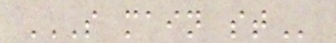S MAIN ST
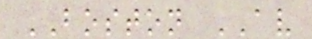BOSTON AV
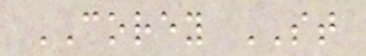COREY ST
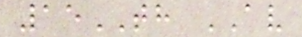15TH AV
